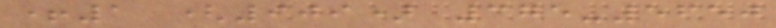+1 (909) 375-5650
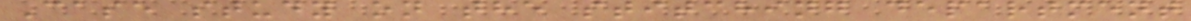Case study on the stitching department
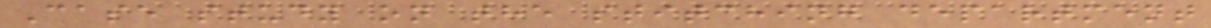Case study on the stitching department
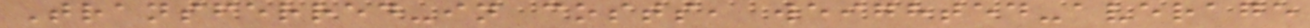Transferred-in costs, weighted-average
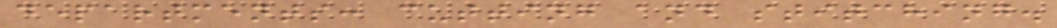departments: cutting and stitching.
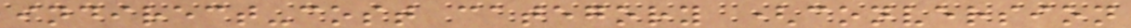indirect-cost category (conversion
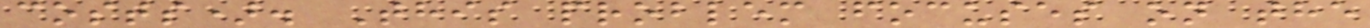costs). This problem focuses on the
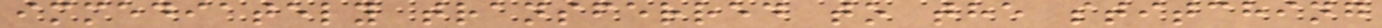immediately transferred to the stitching
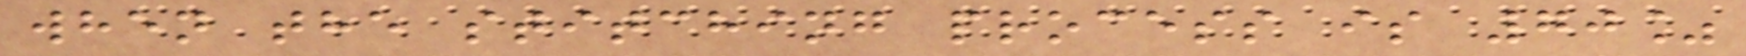when the stitching process is 70%
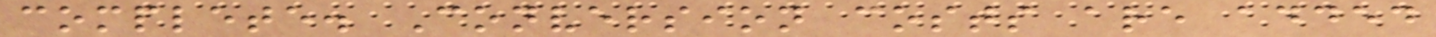complete. Conversion costs are added
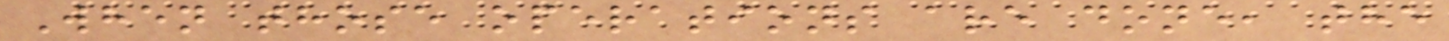When those operations are done, the
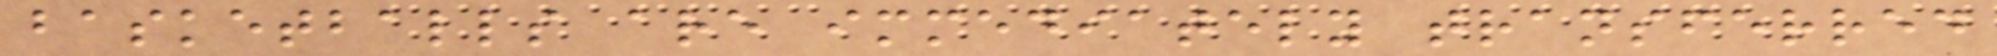basketballs are immediately transferred
